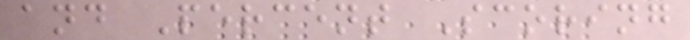and Percent Scoring
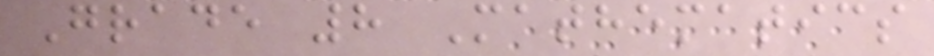Grade 8 Mathematics
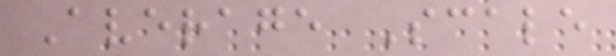Average Scale
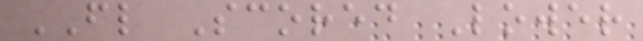FL Scored Lower
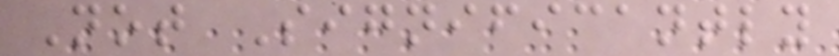Not Significantly
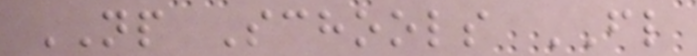NP Schools FL
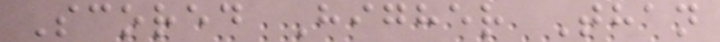Scored Higher Than
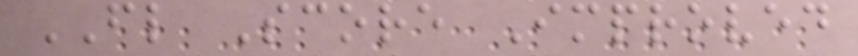FL Score Improved
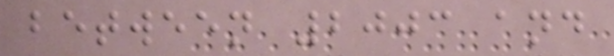between 2003 and
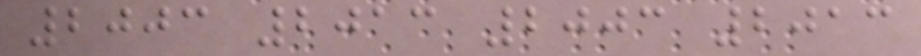2003 2013 2003 2013
